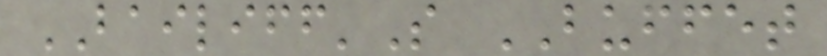BAILIFF'S BUFFET
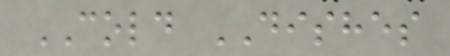COLD DISHES
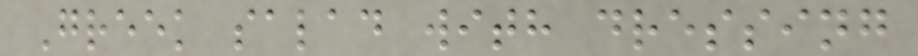Greek salad with dressing
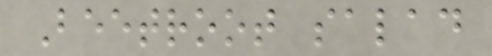Beetroot salad
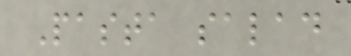Pasta salad
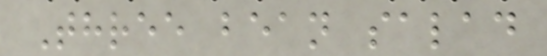Three bean salad
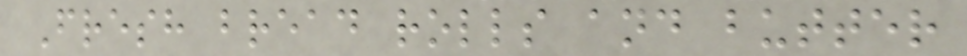Fresh bread rolls and butter
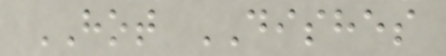HOT DISHES
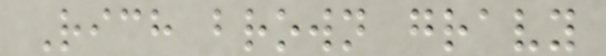Rich brown gravy
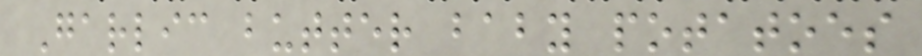Garlic butter baby potatoes
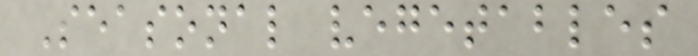Seasonal vegetables
